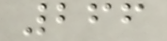266
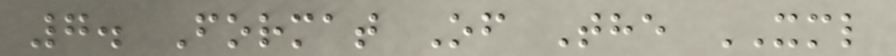7. Format Of The XML
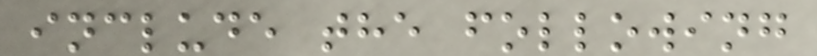include the following
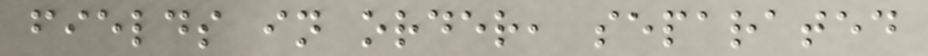fields in order, separated
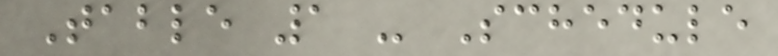Table 1 - Schedule
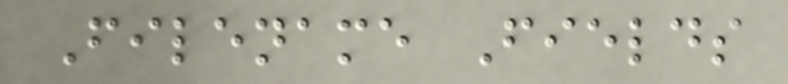Filename Fields
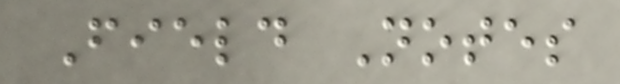Field Notes
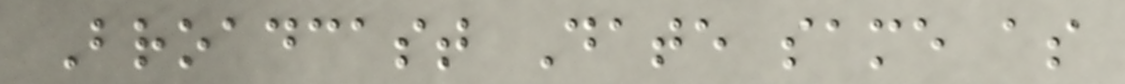Broadcast Date same as
